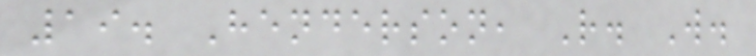19. Henderson, R. W.
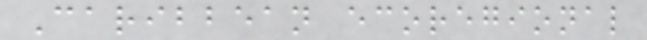Caribbean ecoregional
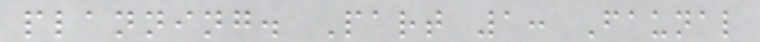planning. Part 1: Faunal
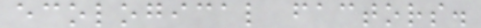ecological factors.
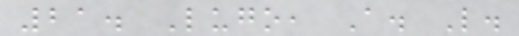21. Lugo, A. L.
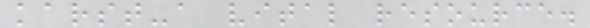karst-a vital resource.
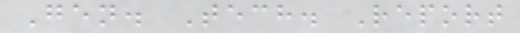Gen. Tech. Report
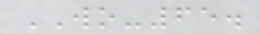WO-65.
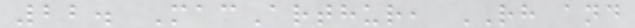22. MacArthur, RH and
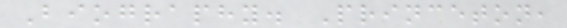Biography. Princeton,
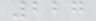227
